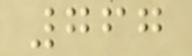767
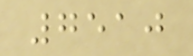7510
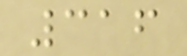316
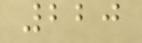220
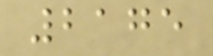2175
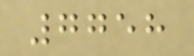7758
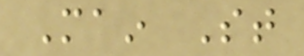Main St
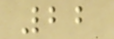22
